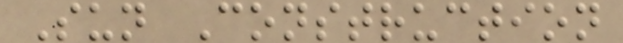Sun Construction
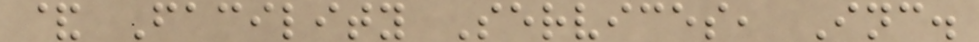& Facility Services, Inc.
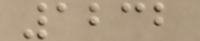1232
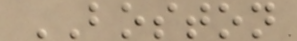BOSTON
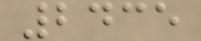2435
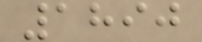1890
